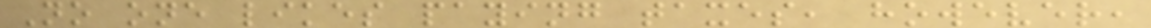No one likes paying taxes, however,
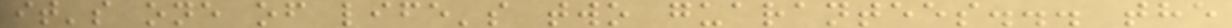it's one of life's two guarantees... the
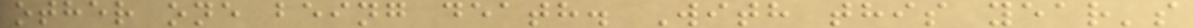other one being death. With this year's
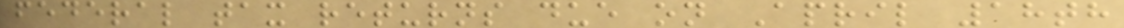federal tax returns due on April 18th
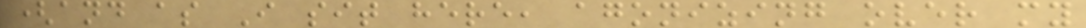(and as I sit here, agonizing over my
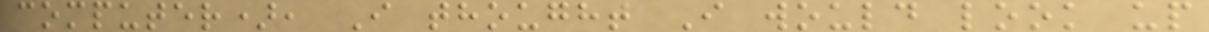computer), I thought I would look up
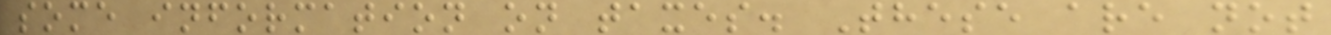some information on taxes. These are not
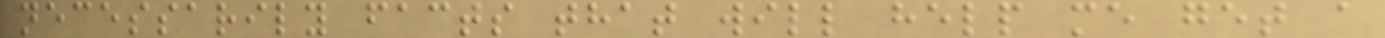necessarily facts that will help me get a
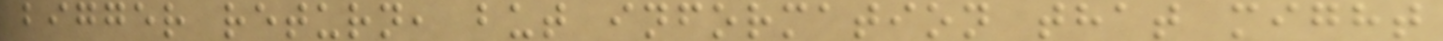bigger return, but information that might
